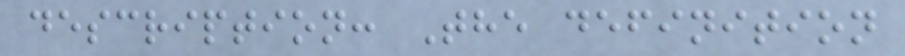description: The definition
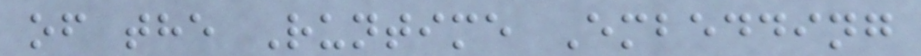of the Runtime Embedding
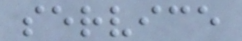service
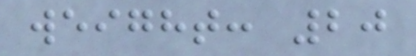weight: 20
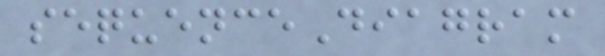sequenceDiagram
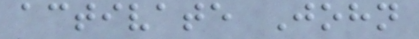activate John
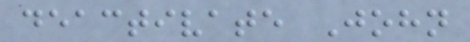deactivate John
